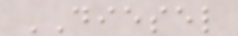DIESEL
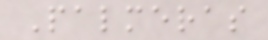Palmeras
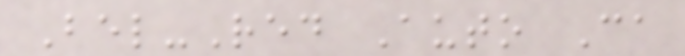Bel-Red Auto Ca
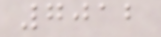7012
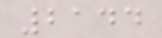2144
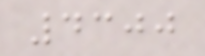4300
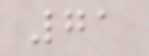71
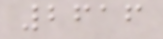2616
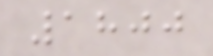1800
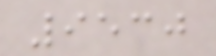9530
